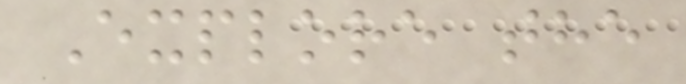Explore the
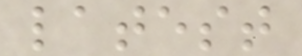latest
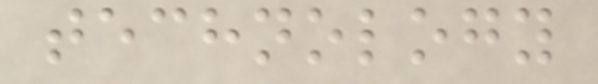technology
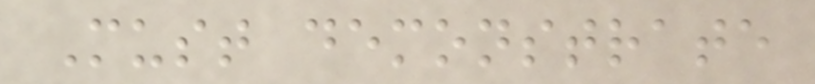Must demonstrate
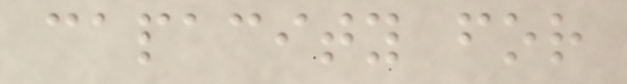capacity for
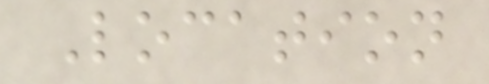Location
